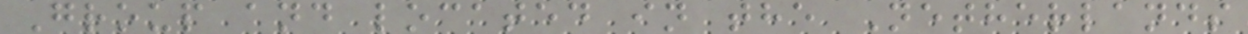Group and located in the Netherlands
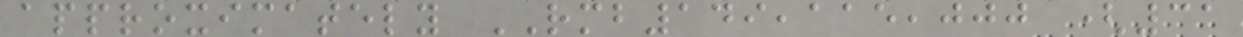approximately RMB149,115,000 (31
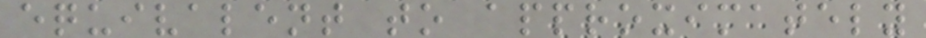equivalent to approximately
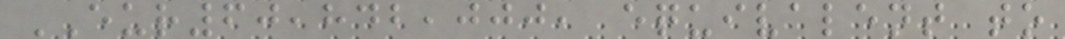EUR60,842,000, equivalent to
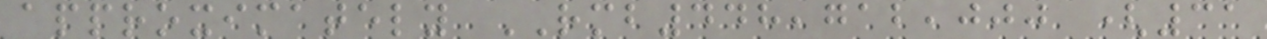approximately RMB448,712,000 (31
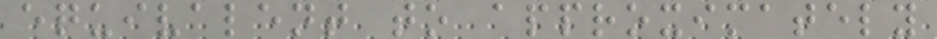equivalent to approximately
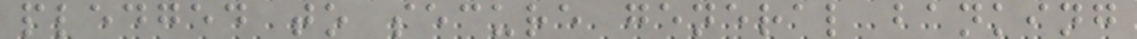pledged to secure general banking
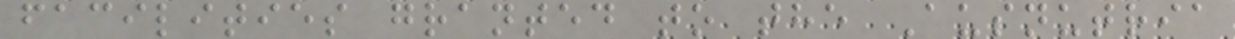facilities granted to the Ausnutria
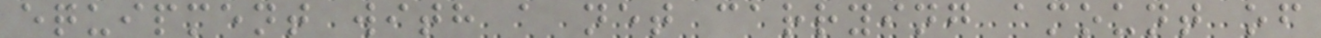equipment with a net carrying amount of
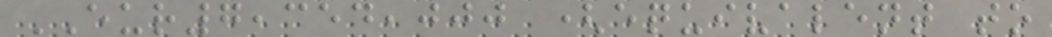EUR7,354,000 (equivalent to
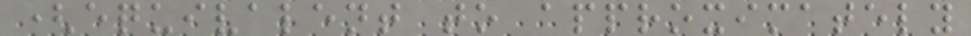(equivalent to approximately
